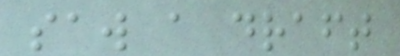saw a draft
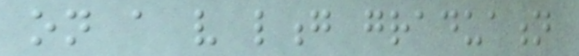on a very long graduation
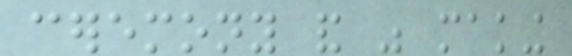ceremony and was making
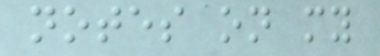notes on my
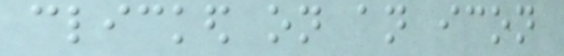clicked on an icon
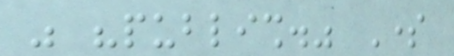was "publish." Some
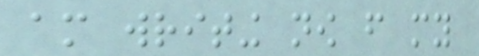am writing now from my
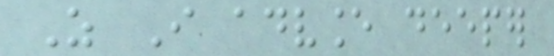As I advance deeper
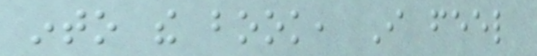into the book, I feel
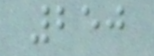250
